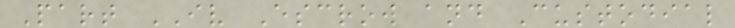Part IV Escrow and Custodial
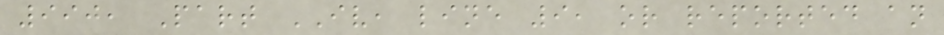990, Part IV, line 9, or reported an
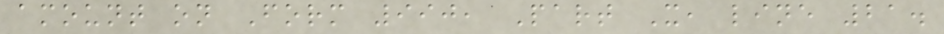amount on Form 990, Part X, line 21.
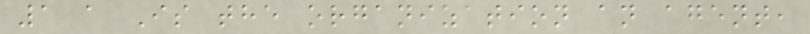1 a Is the organization an agent,
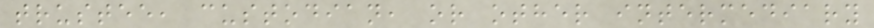trustee, custodian, or other intermediary
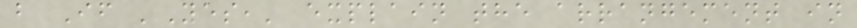b If 'Yes,' explain the arrangement in
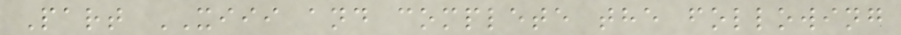Part XIII and complete the following
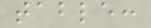table:
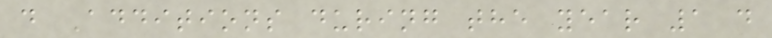d Additions during the year 1 d
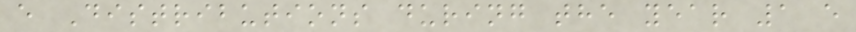e Distributions during the year 1 e
